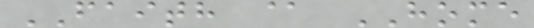FAITH @ HOME
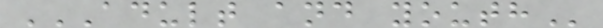ADULT AND YOUTH
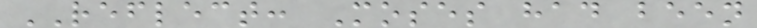REFLECT: Moses had been
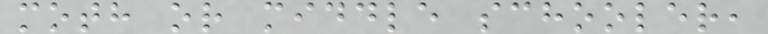moth or middle schooler,
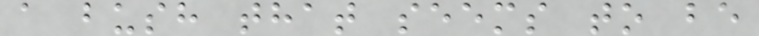a bush that seems to be
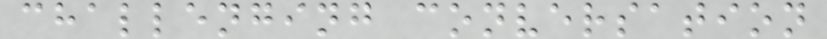challenging conversation
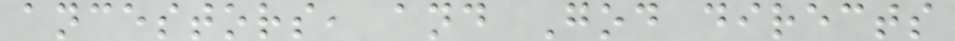ancestors, and God directs
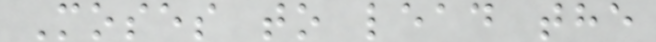Moses to lead the
